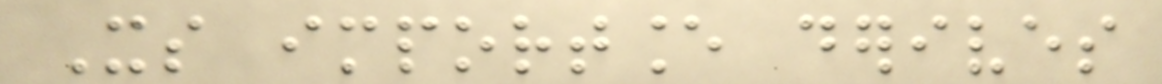Its importance derives
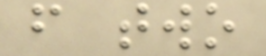from two
